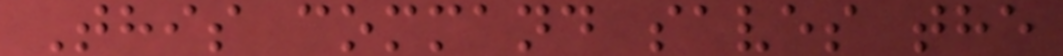This command saves the
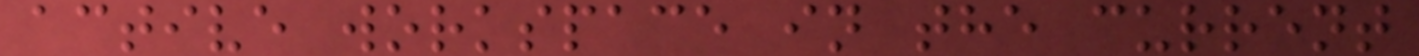active workspace in the current
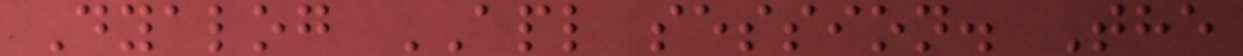Dyalog APL session. The
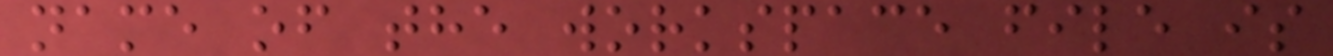name of the workspace file is
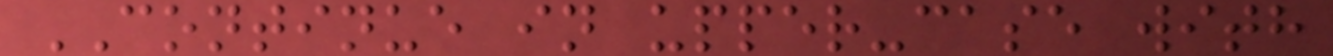CONTINUE in upper-case with
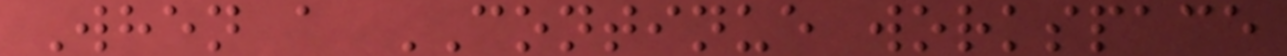When a CONTINUE workspace
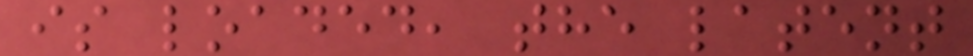is loaded, the latent
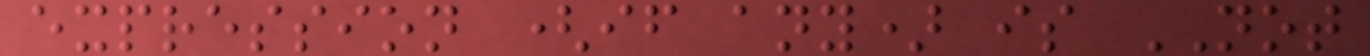expression (if any) is NOT
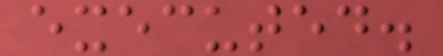executed.
